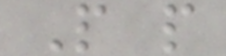P p
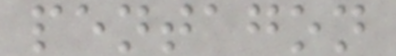pentagon
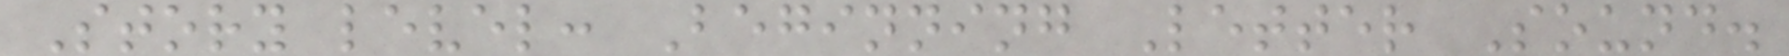Story level: Beginning Letter Sound.
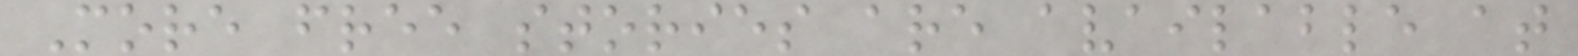More free stories are available at
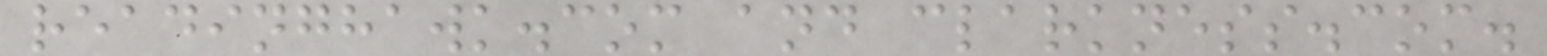readinghawk.com and clarkness.com.
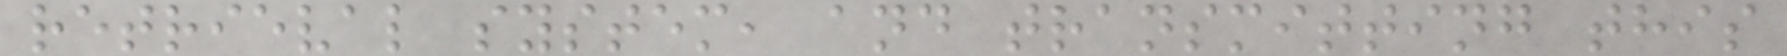retrieval system, and transmitting this
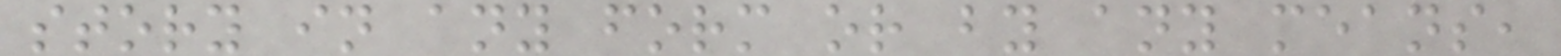story in any form or by any means,
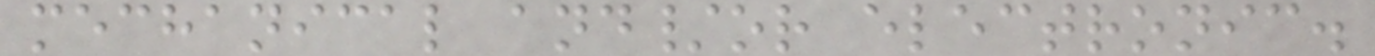mechanical and/or electronic.
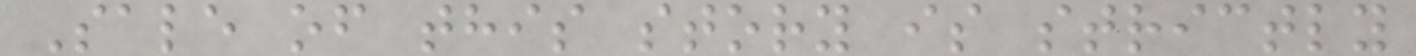Sale of this story is strictly
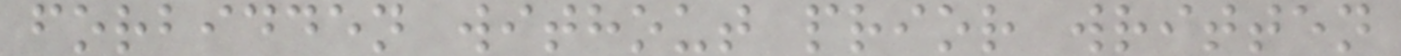forbidden without prior written
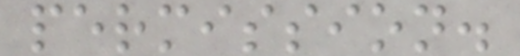permission.
